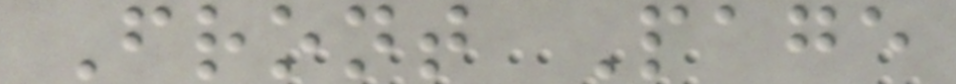Front Page
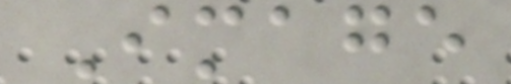Image
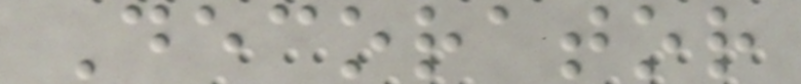Decorator
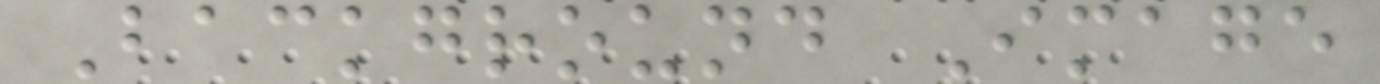Background Image
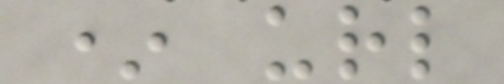* url
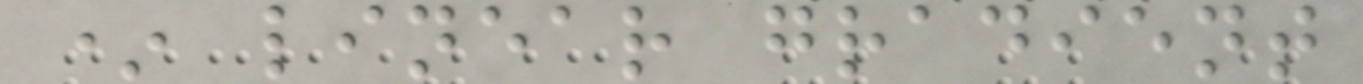* linear gradient
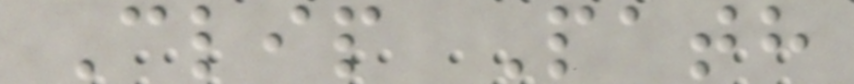Clip Path
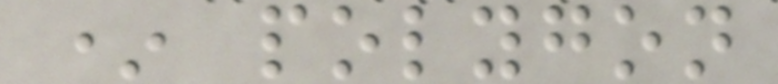* polygon
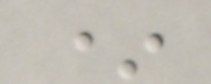*
